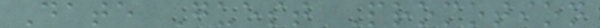Date Guest Promotion
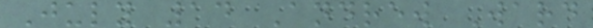July 14 Andrew Ward
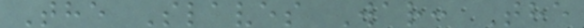The Slaves War: The
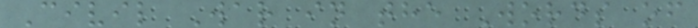Civil War in the Words of
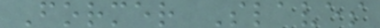Former Slaves
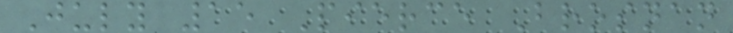July 15 Pierce Brosnan
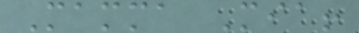Mamma Mia!
